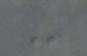-
